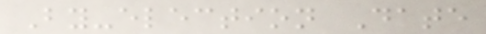By-election Date
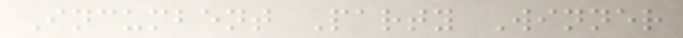Incumbent Party Winner
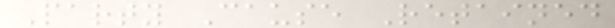Party Cause Retained
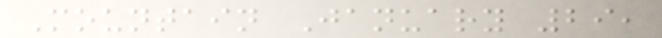Mountain January 29,
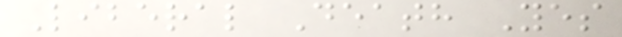Liberal Death Yes
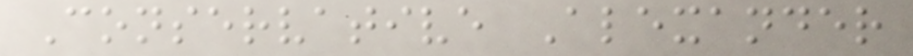Conservative Alexander
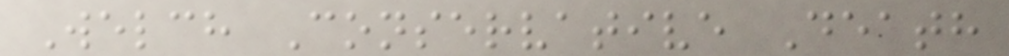Welch Conservative Death
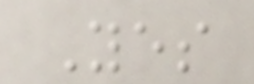Yes
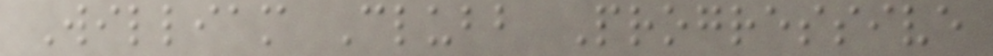William Clubb Progressive
